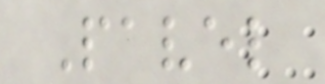Pavel
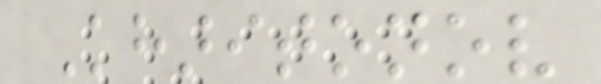Kharitonov
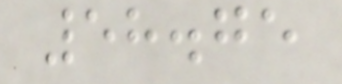58.75
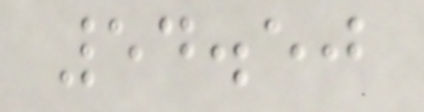54.50
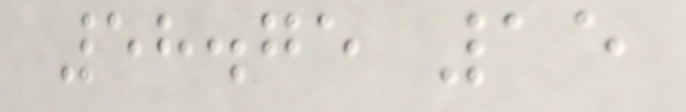58.75 15
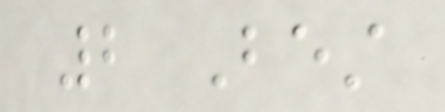2 Best
